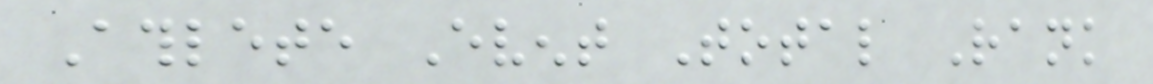Athlete Event Total Rank
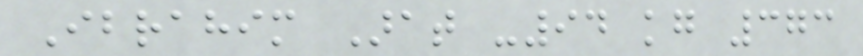Ibrahim Arat -94 kg 373
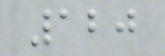120
